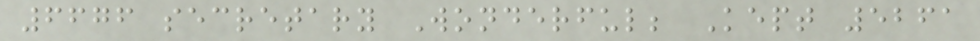6676 secretary Wonderful; Kept 5261
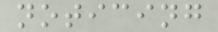noticing
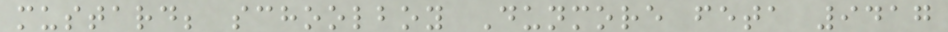mustard; schoolboy Dunmore feta 9417
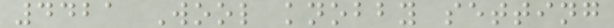4421 Wool knobby setting
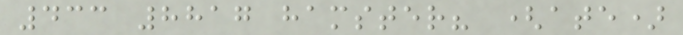433 8817 hamster? (ate)
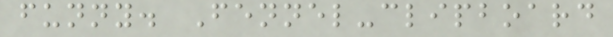funny. Fennel-clipboard
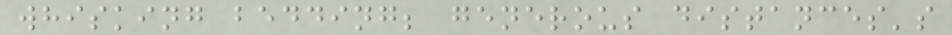whisking bedding; generous distances's
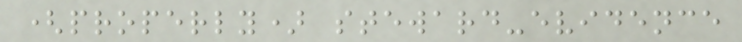(properly) steward-evidence
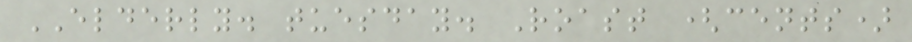ELDERLY. tuesday. Roast (cents)
